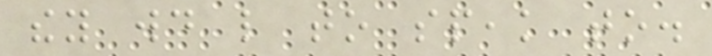they would like to speak to.
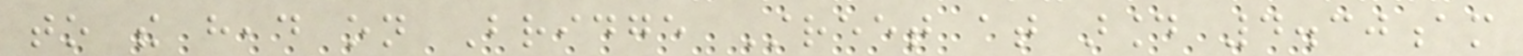to the head on Bridge Street at around 4.30am
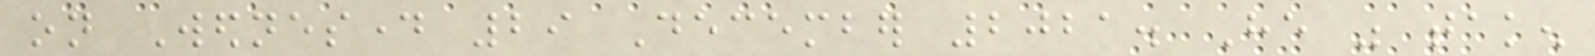on Wednesday 29 December 2021. He was taken
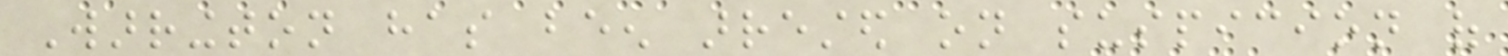Warrington has been arrested on suspicion of
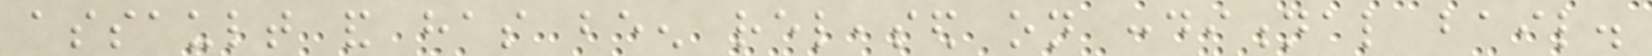assault and has been released on conditional bail.
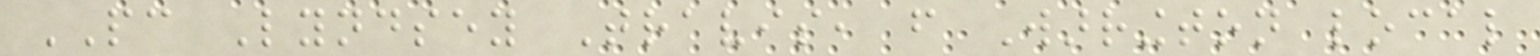PC Lyndsey Travis, from Warrington local
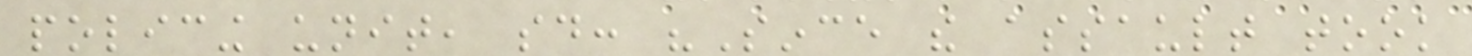policing unit, said: "Since the assault took
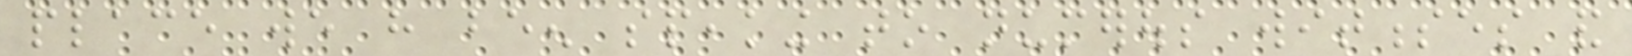place we have been speaking to numerous witnesses and
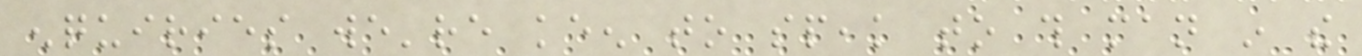enquiries we're keen to speak to this man in the
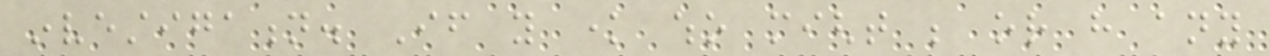investigation. If you know who might be or have any
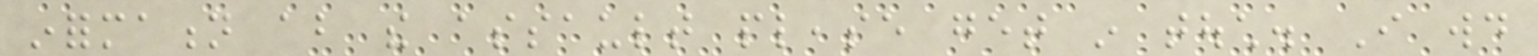information about the assault please get in touch. I would
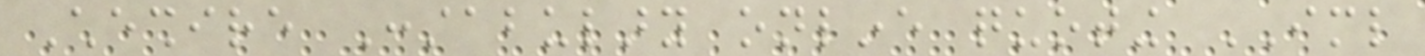Cheshire Constabulary online quoting IML
